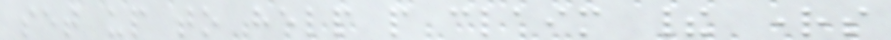set up to help people claim their rights
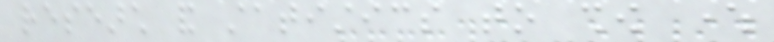research and statistics to show where
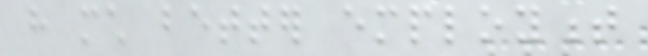have much better employment
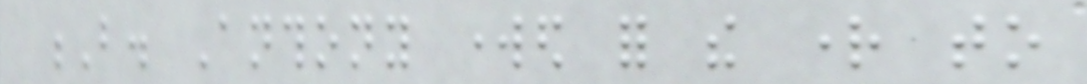B. Anthony worked for the right to
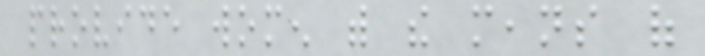provide women with the means of
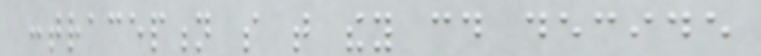contraception so that they could decide
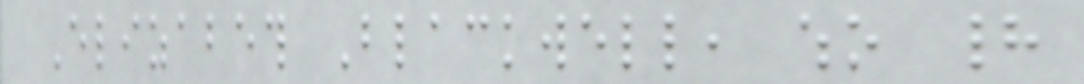Elizabeth Blackwell, who had
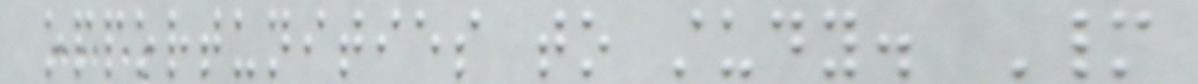opportunities to study. Many
